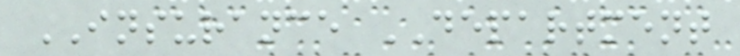INSURANCE DEPARTMENT
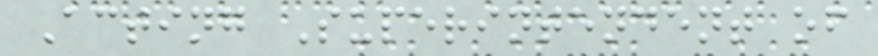Acting Superintendent of
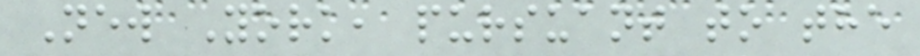New York, pursuant to the
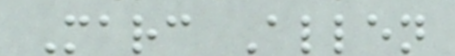Marc Allen
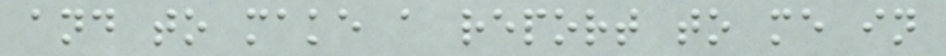and to make a report to me in
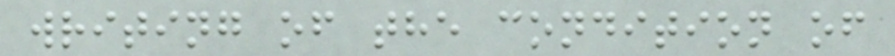writing of the condition of
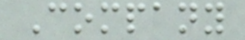Company
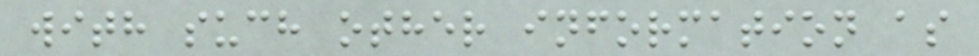with such other information as
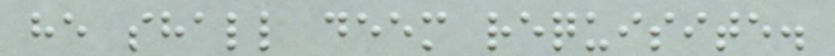he shall deem requisite.
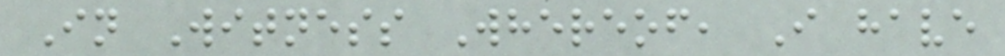In Witness Whereof, I have
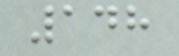148
